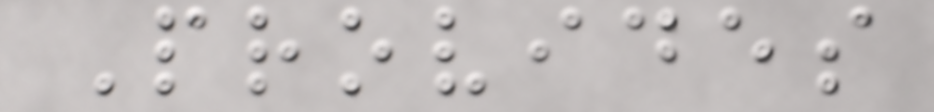Provides
